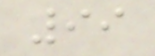99
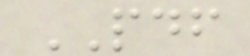PDF
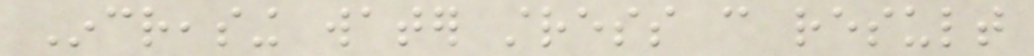Increasing water stress can result
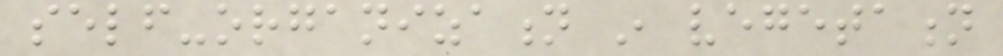self-organization in vegetation
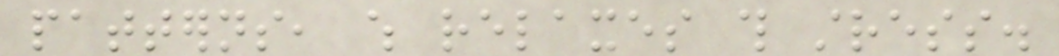patterns, which relaxes this stress.
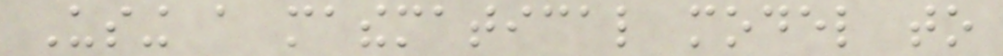Using a mathematical model to
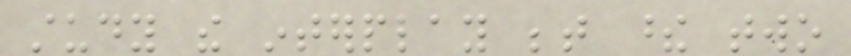study the interplay between these two
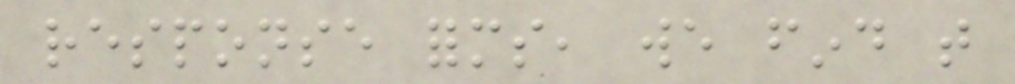response forms, we find that
